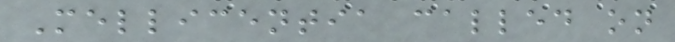Mellicentia called on
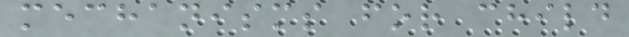mechanisms for child
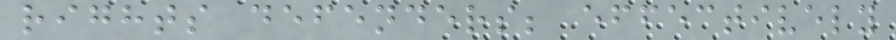rights defenders; effectively
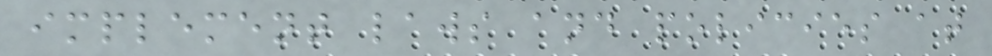implement laws and policies at
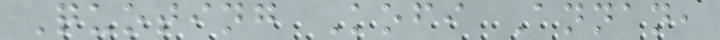Quoting Kofi Annan,
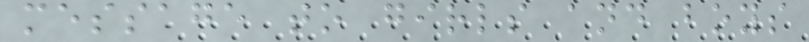message to girls and boys
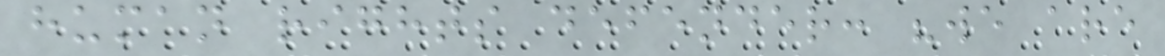human rights defender: "we are
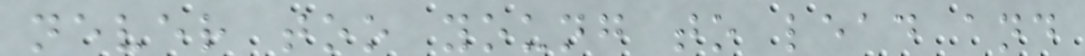never too young to lead and
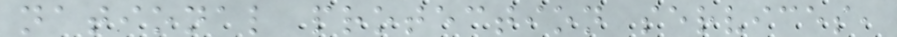national protection services,
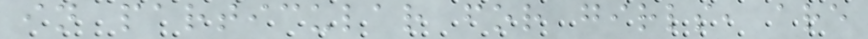in particular for girls, are
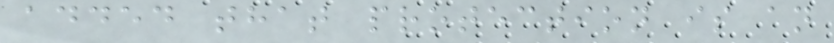added that protection is an
